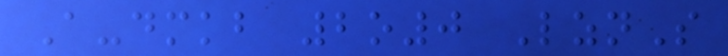A-dmkb 2o0 LznS
